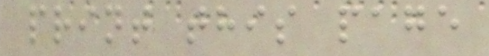print this page
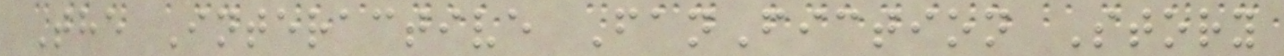The Interactive FanFiction Story
